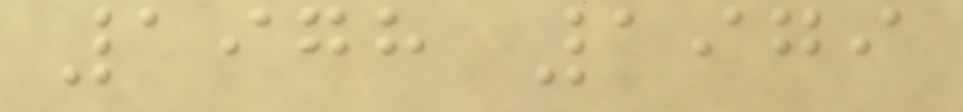1978 1979
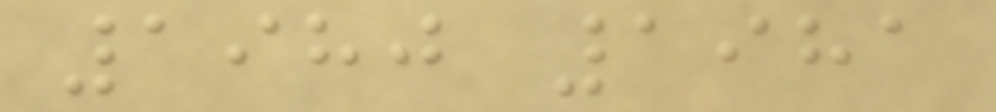1980 1981
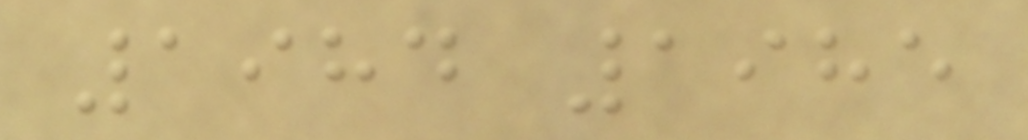1984 1985
